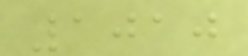1010
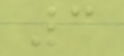3
